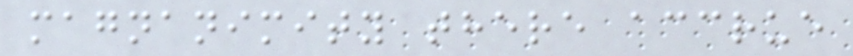magnanimity there accrue
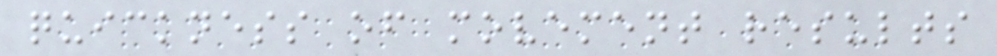quickness of movement results
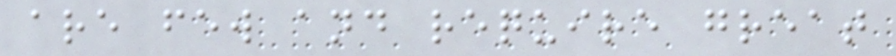are few and require great
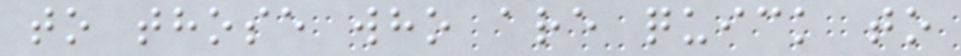to those who are quick to
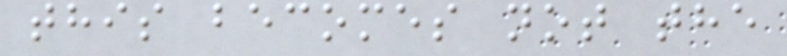this becomes not the
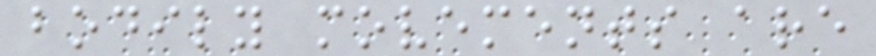bodily movements are
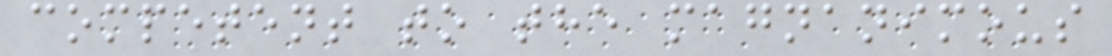competent to the magnanimous
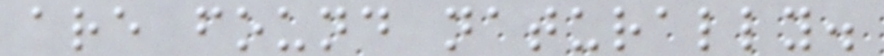are found naturally.
